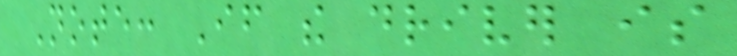Note: If the driver is
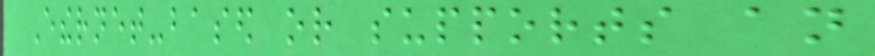Ethernet-based or supports an
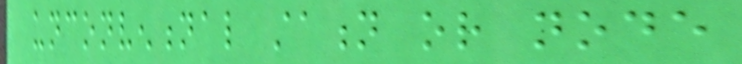unconventional station or node
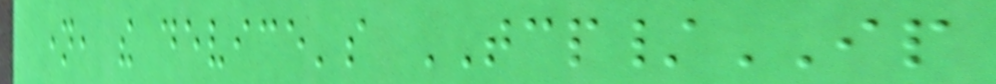name, the device's TCP/IP
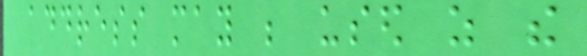address may be used as the
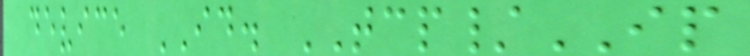device ID. TCP/IP
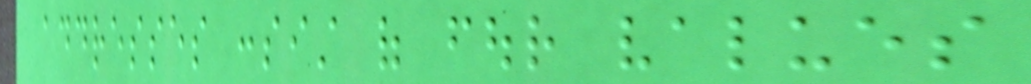addresses consist of four values
